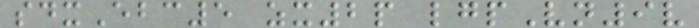sdxEbc5 zx2p lgpVn9v
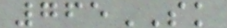765SK
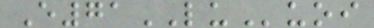E71LUuoi
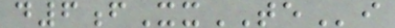d6fXxTEi
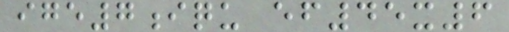ige7iqu ef45x6
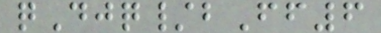qDjq/bFf6
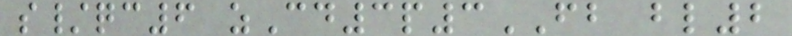s/qc6 zCd3p3FB bl2
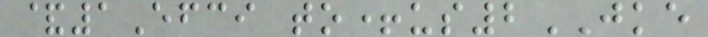&1Efci to+us2JKE
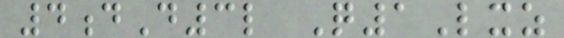4dD3l Q1Lxz
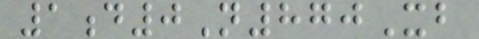1d0N870Xb
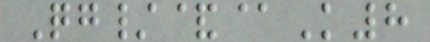Qg/&@K8
